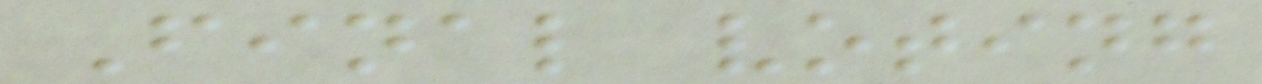Final voting
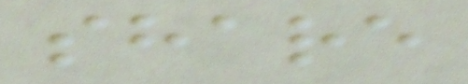share
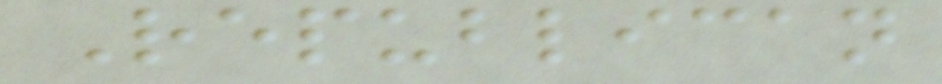Republican
